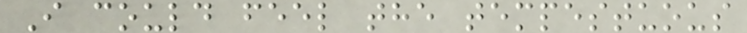I could feel the tempestuous
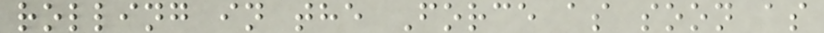rolling in the Force as soon as
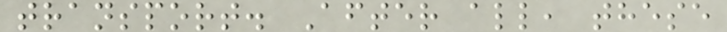transport. After all, these
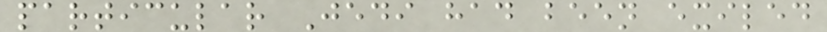particular Jedi had been exiled
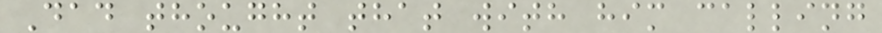Dad thought that with him calling
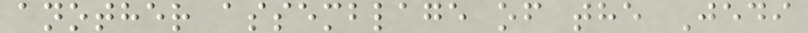another assemblage of the Jedi
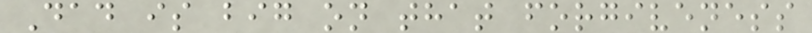Dad is big on that forgiveness
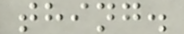thing.
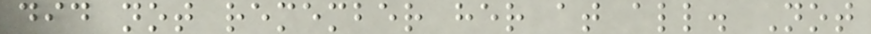did not remember her at all. Not
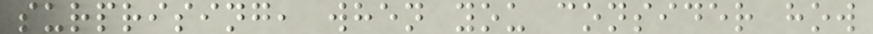surprising, when you consider how
